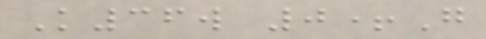K36w 0+G
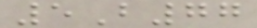5B77
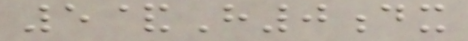5&H0dx
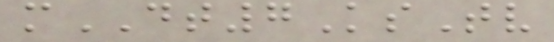mDT7KsTv
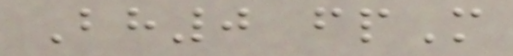Bh0 fpM
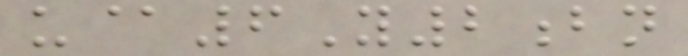u@6Y2bn
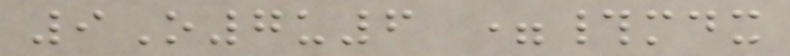9O7u6 =#mdx
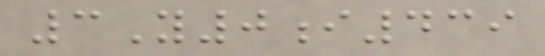3Y0i439
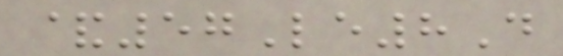&57Le8D
